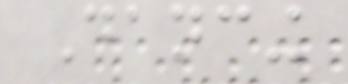Dancing
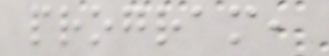program,
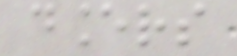dancers
